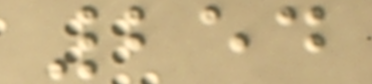254
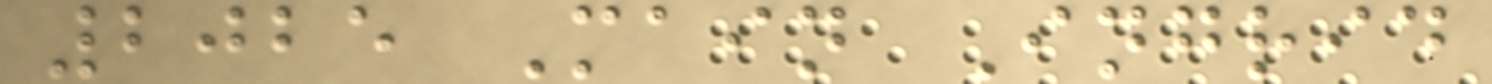2025 Main Ingrid
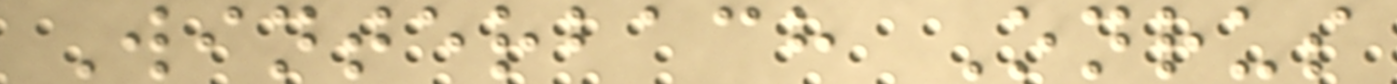Winterbach Onrus
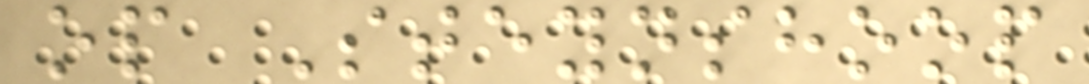op Steynshoop
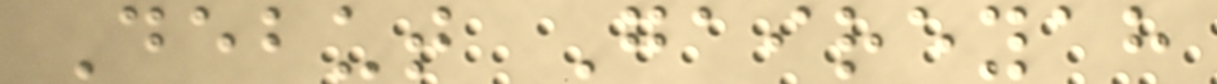Debut Gaireyah
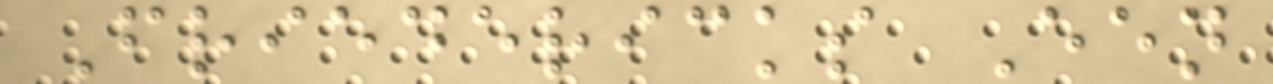Friedericks Een
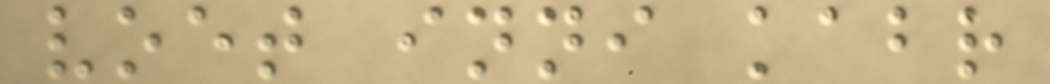voet inni kabr
